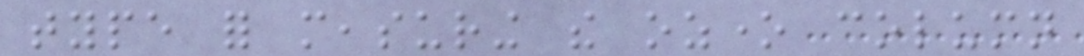type for measuring the ozone column
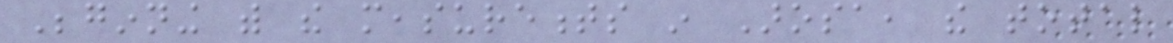Beginning with the measurements in Arosa, the total
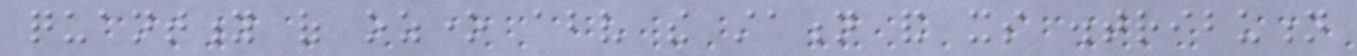quantity of ozone above the station and its distribution
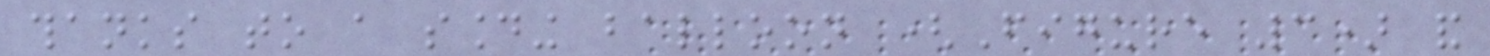thanks to a sounding balloon (Figure 3) and
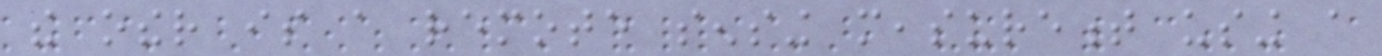the other is a remote sensing measurement using a
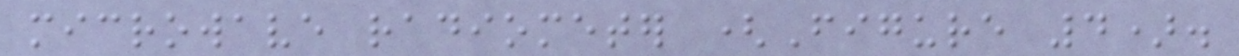microwave radiometer (Figure 4).
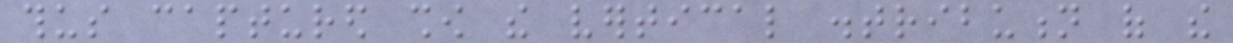thus captured show the vertical distribution of the
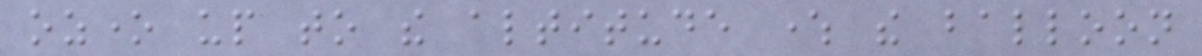ozone up to the altitude where the balloon
